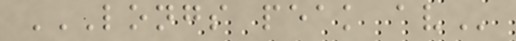LONGS PEAK AV
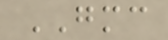GMC
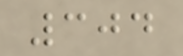304
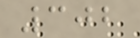302
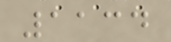1134
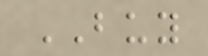BUY
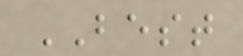BEST
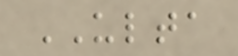ULTA
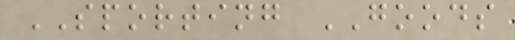SPORTING GOODS
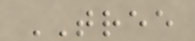TREE
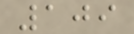109
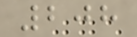208
